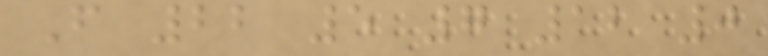F 22 5 7 12 0
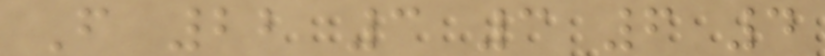F 22 3 3 6 4
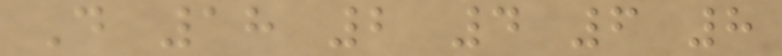D 18 2 4 6 8
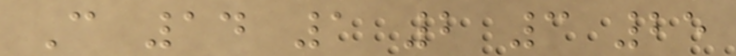C 14 1 2 3 25
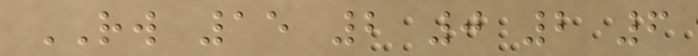RW 15 2 0 2 6
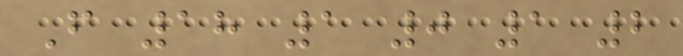F 18 1 0 1 2
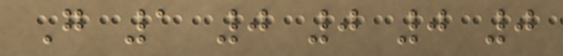G 1 0 0 0 0
